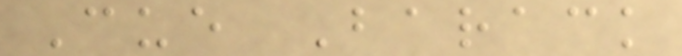Cue Barack
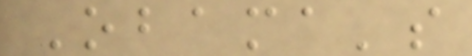Obama's
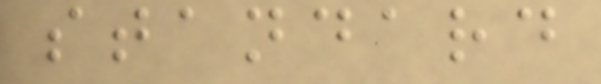standard
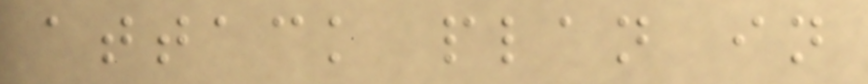attack plan in
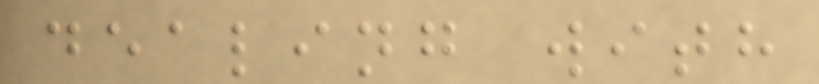dealing with
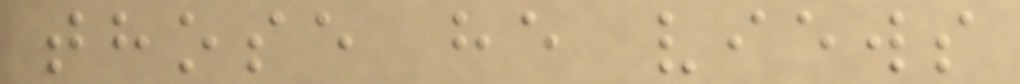those he views
